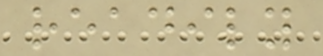readily
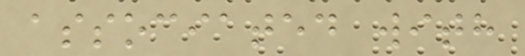associated with
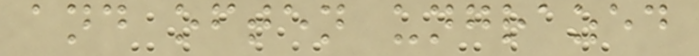and often ungrazed
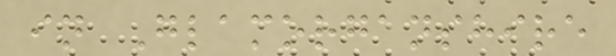in Glamorganshire
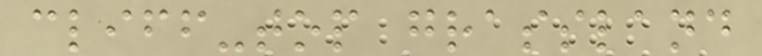cliff-top grassland
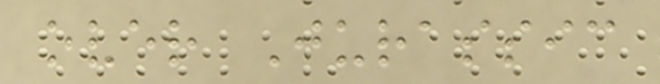over Jurassic
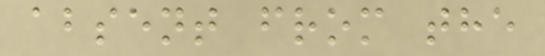absent from the
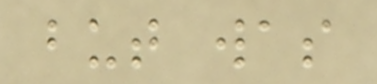but was
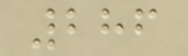286
